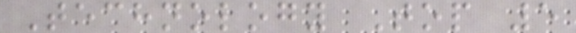Technology Top 5
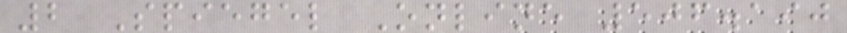2 Spiegel Online 506.190
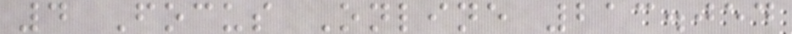4 Focus Online 213.054
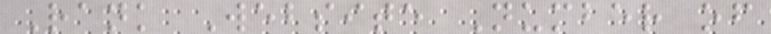Rank Website Number of
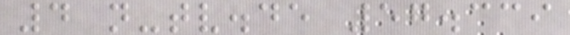4 n-tv.de 57.339
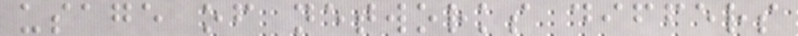usage of networks differs
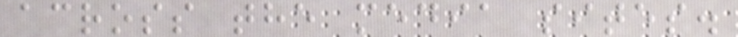across the media sites.
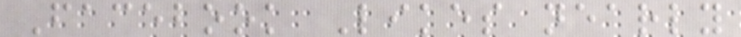Facebook Likes nearly
